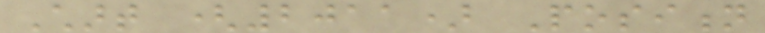Chart (2011) Position
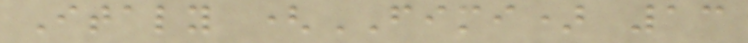Italy (FIMI) 13
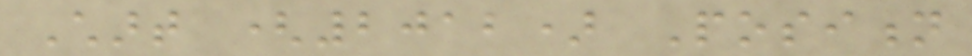Chart (2012) Position
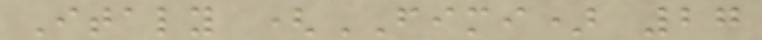Italy (FIMI) 27
